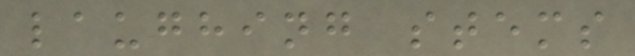laughing stems
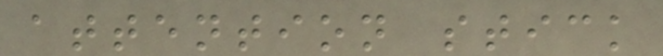attention stick
